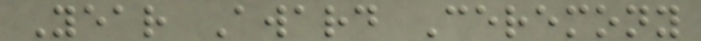Year Award Ceremony
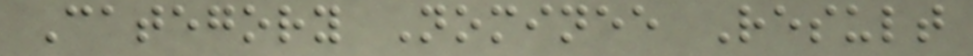Category Nominee Result
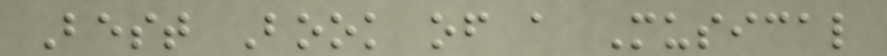Best Book of a Musical
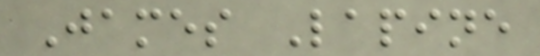James Lapine
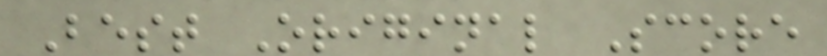Best Original Score
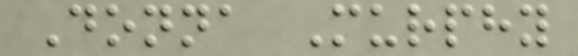Donna Murphy
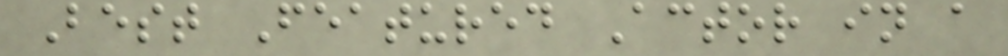Best Featured Actor in a
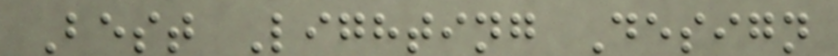Best Lighting Design
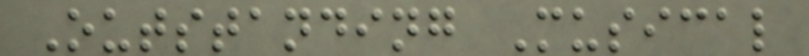Outstanding Musical
